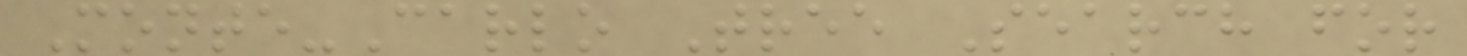Monte-Carlo Tree Search for
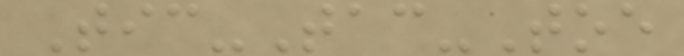Tic-Tac-Toe
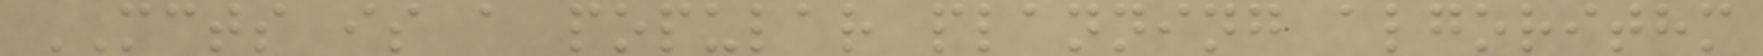MCTS is a popular planning algorithm
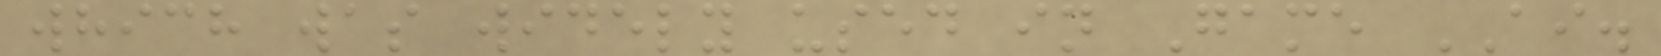which was widely used in Game AI.
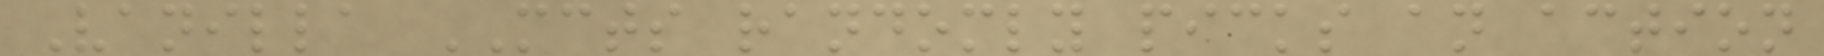Vanilla MCTS randomly picks an action
